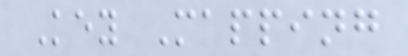Key Mapping
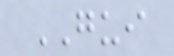GUI
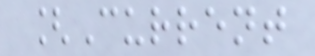[Current
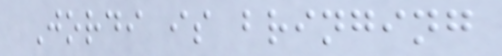Jordi is bringing
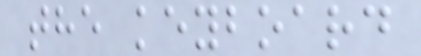the keyboard
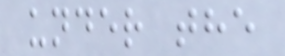under the
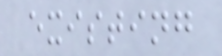existing
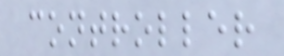controller
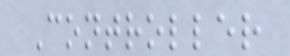Controller
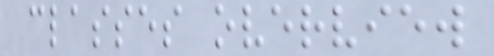classes overview
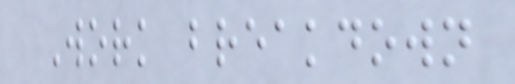Work breakdown
